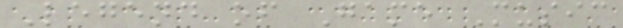Legend of Game Music
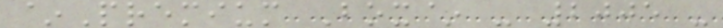~Premium Box~ - 2005 -
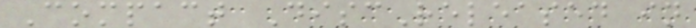Compact DiscReleased in
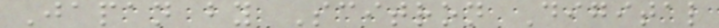Japan by Scitron Digital
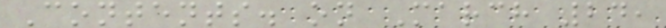Contents. on March 24,
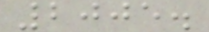2005.
